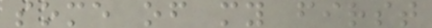some of my first
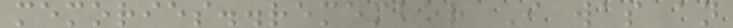memories..remember I was an
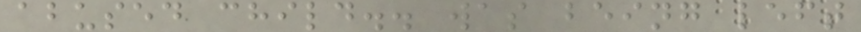abused child.. was being left
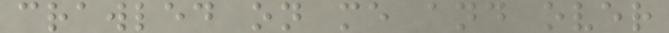crawled on me and over
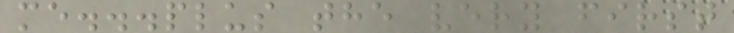me...plus the very first
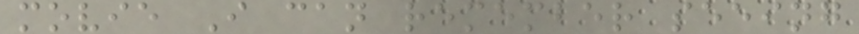movie I can remember seeing
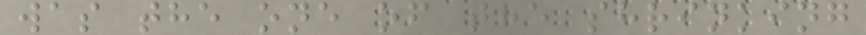was the one of the shrinking
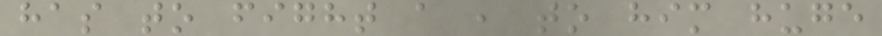has to fight a , to him huge
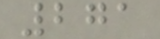271
